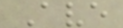Ave
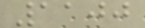1100
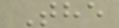The
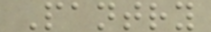Pantry
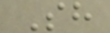Sh
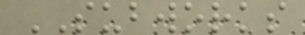SUBWORKS
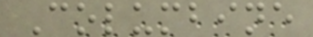Columbine
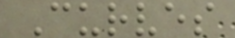Curves
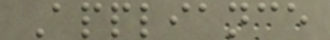Appliance
